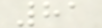81
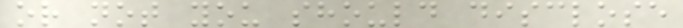or not you should disclose
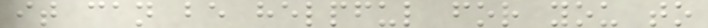it can be helpful for you to
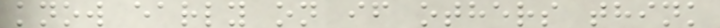know early on if others think
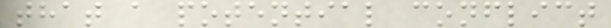that a potential conflict
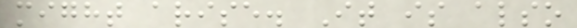might arise. It is also
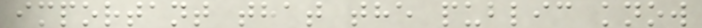important that the public know
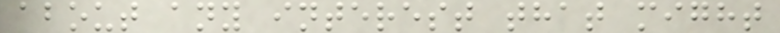about any interest that might
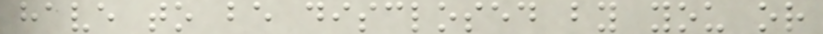have to be disclosed by you or
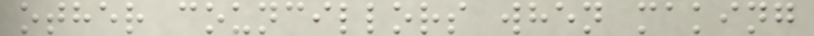other councillors when making
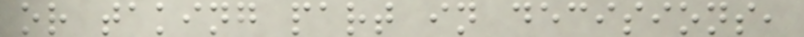or taking part in decisions,
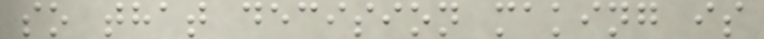so that decision making is
